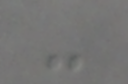-
